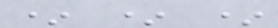* * *
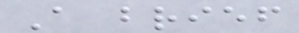A brief
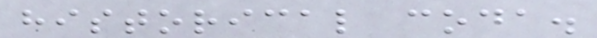historical coda.
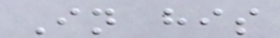In his
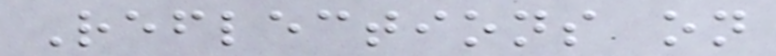Reflections on
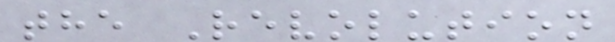the Revolution
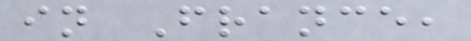in France,
